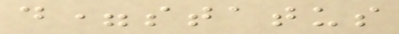d=status
